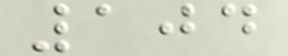104
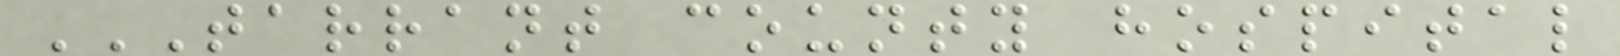TARRANT COUNTY HOSPITAL
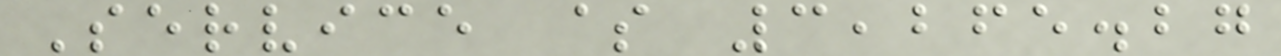Service $ 3,265.27
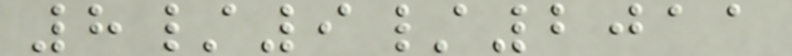8/9/2011
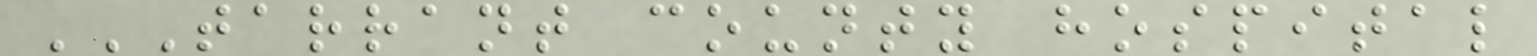TARRANT COUNTY HOSPITAL
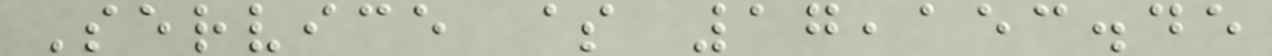Service $ 17,153.45
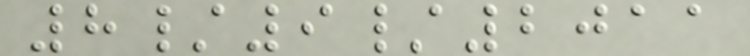8/9/2011
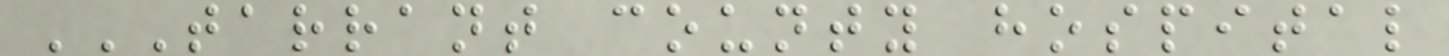TARRANT COUNTY HOSPITAL
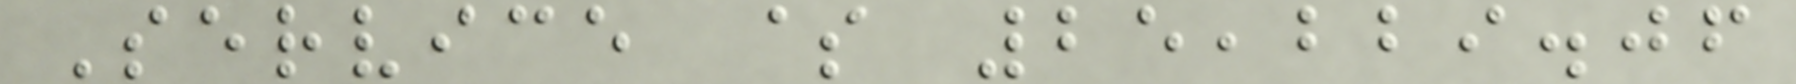Service $ 25,229.06
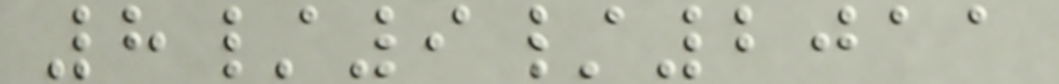8/9/2011
